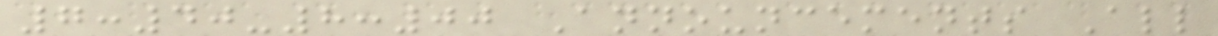7:40-8:00 Announcements All
